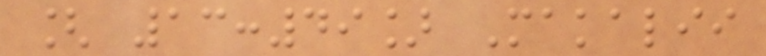[ 13:49] Makalii
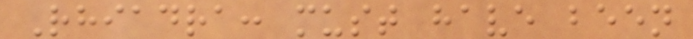Rhiadra: must have been
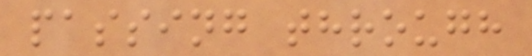passing through
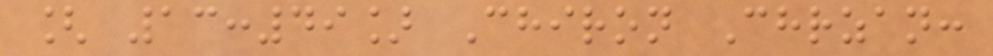[ 13:49] Chiron Chrzan:
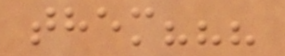them???
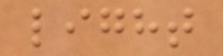light
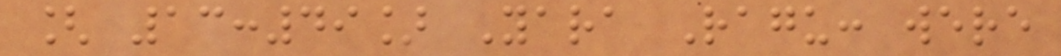[ 13:49] Yara Ragu: were
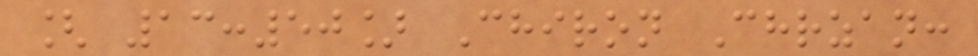[ 13:50] Chiron Chrzan:
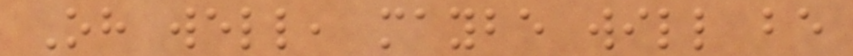Oh well, maybe will be
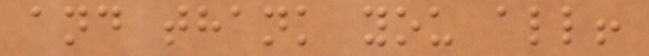and thank you all!
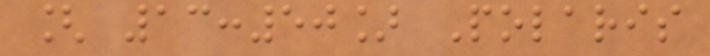[ 13:50] Polaris
